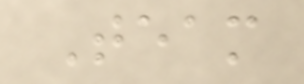Team
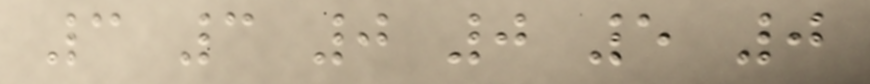3 3 0 0 5 0
